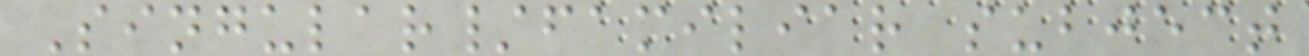Singular/familiar subject
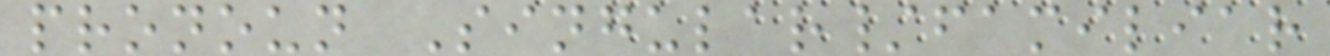pronoun Singular/familiar
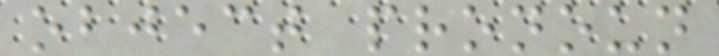object pronoun
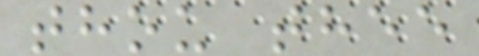thou thee
